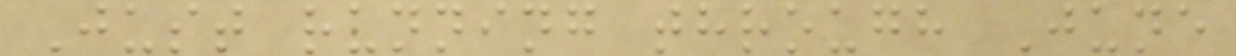Just running through June
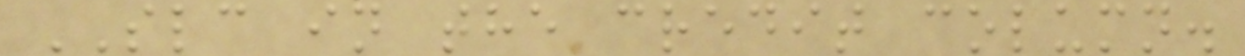SLC in the credit column.
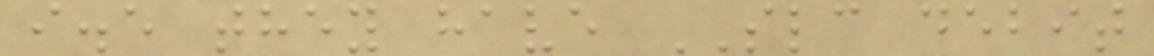i.e they have SLC debit
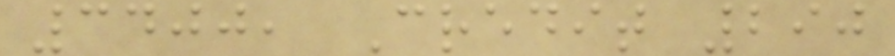3400, Credit 290
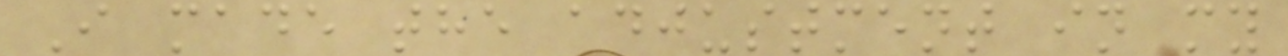I made the adjustment in my
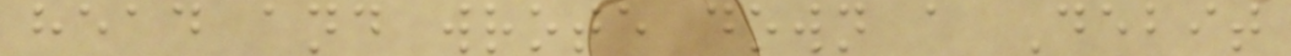head and wrote down a Debit
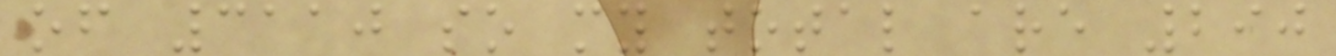of 3110 so my total are 290
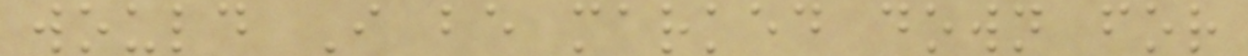would I be marked down for
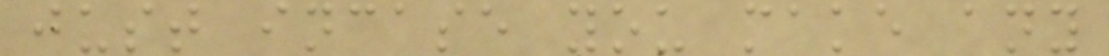just incase you make any
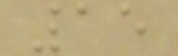15
